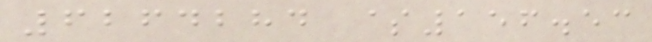6264284 $156.53
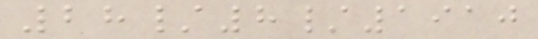28/8/1910
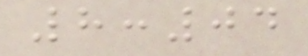8:04
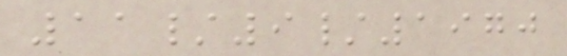11/9/1970
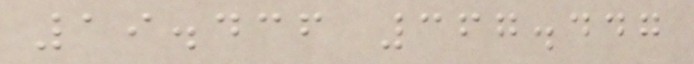19.436 367.447
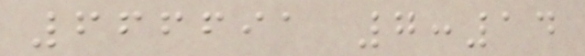666691 7:14
